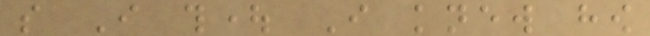so I thought I knew how
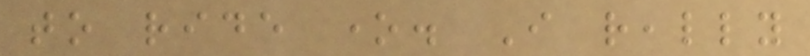to ride one. I really
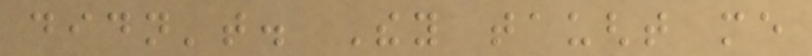didn't. They taught me
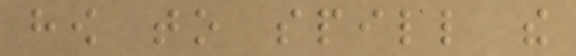how to spill the
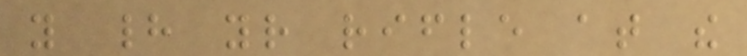you had your rifle at the
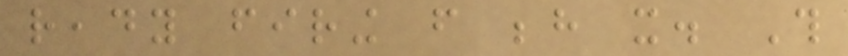ready firing from behind it. This
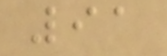91
